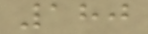180
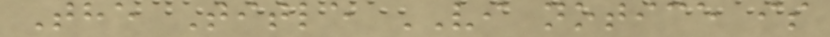The Title VI notice is
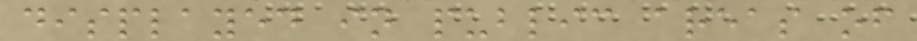displayed in public areas of
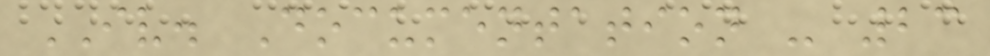IV. Documentation - 23
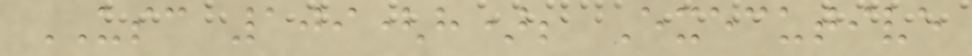USC 109(h); Executive
